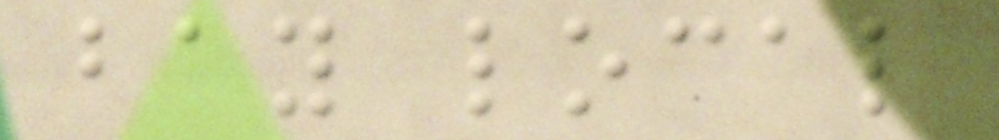bay local
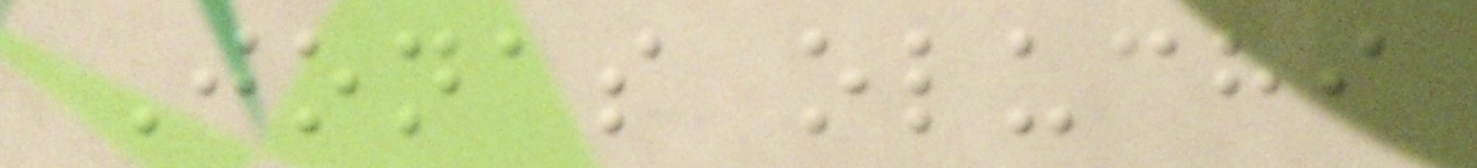Jonas oluchi
